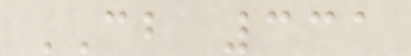CB 331
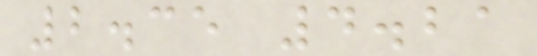2.35 4.21
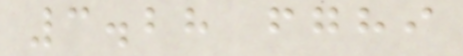3.28 fghi
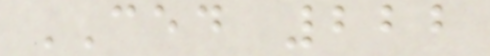CED 222
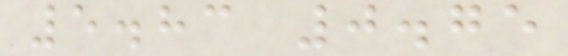5.83 0.75
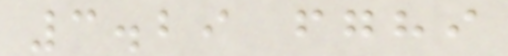3.29 fghi
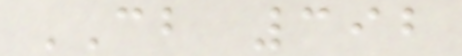CB 392
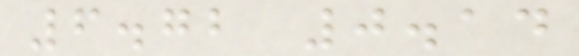6.72 0.14
